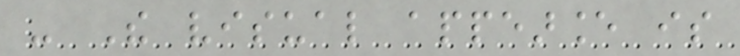- The visual appearance is
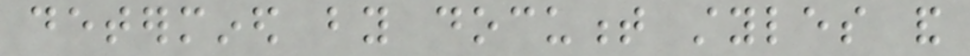determined by document styles and
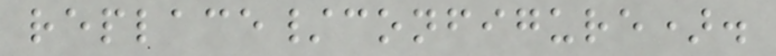replace/configure).
